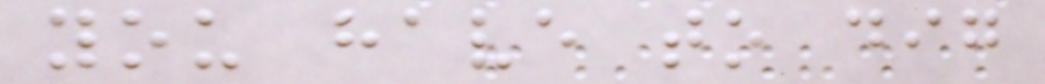you have to dig
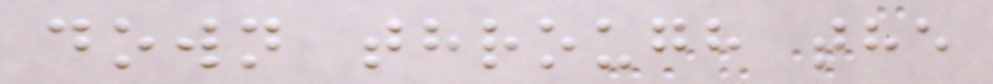down through the
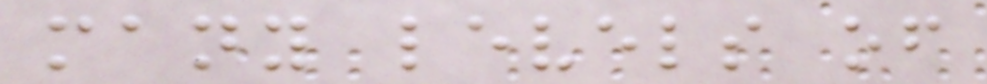many levels of
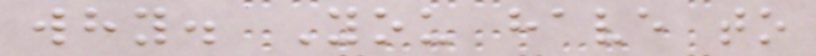why. You have to
